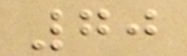70
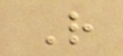R
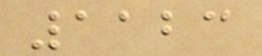1123
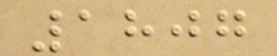1807
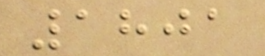1801
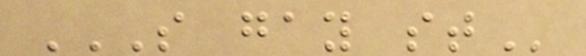S GAY ST
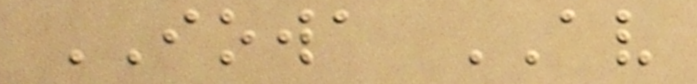IOWA AV
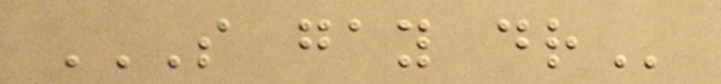S GAY DR
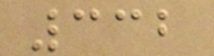332
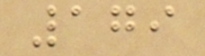179
